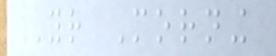Your Morning
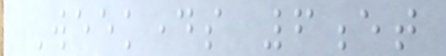Weekdays 6et
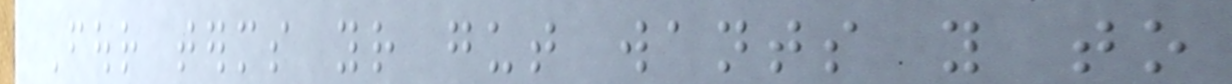Four terms your gut wants you to
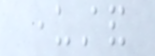understand
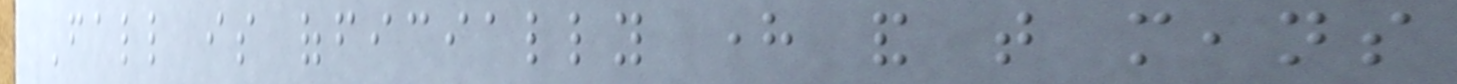Fall is officially here and that means
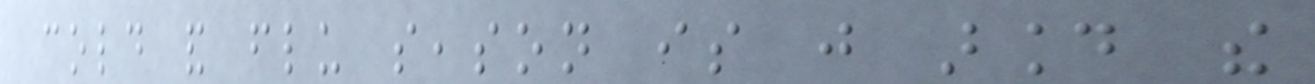cold and flu season is just around the
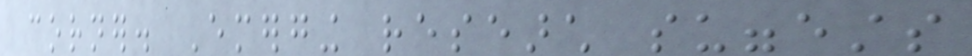corner. Emerging research suggests
